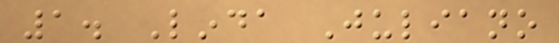1. Linda Juliano
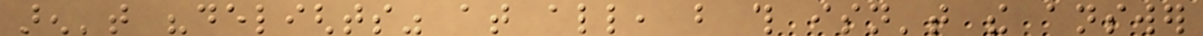aren't "delights" at all, but this isn't the answer
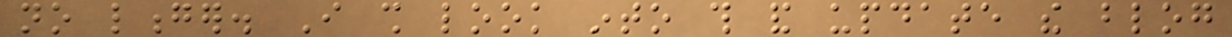no longer. I shall look into this and update the blog
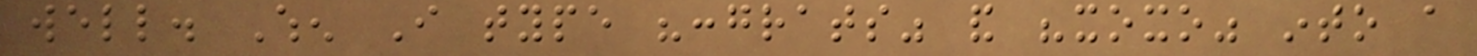well. When I type "congrats" and "xoxo" into a
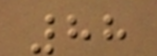88
